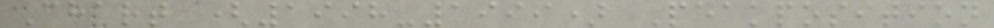Chart (1998-1999) Peakposition
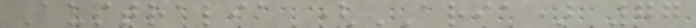Australia (ARIA) 77
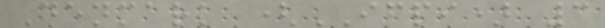Denmark (IFPI) 3
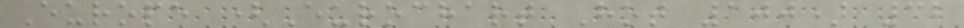Europe (Eurochart Hot 100) 32
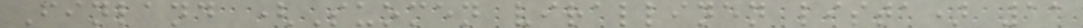Finland (Suomen virallinen lista) 11
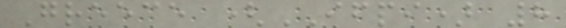Greece (IFPI) 8
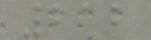212
